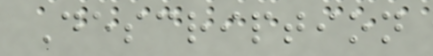Description
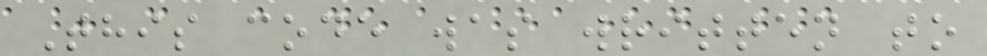This code was written to
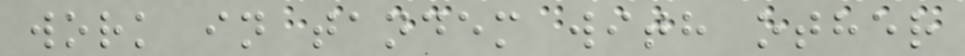work in tandem with other
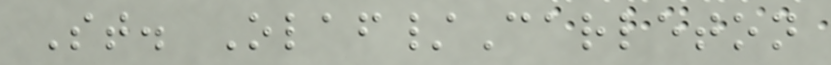St. Olaf/Carleton
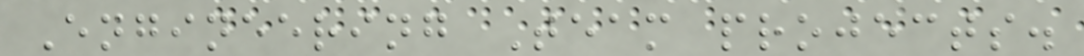Engineering Team projects.
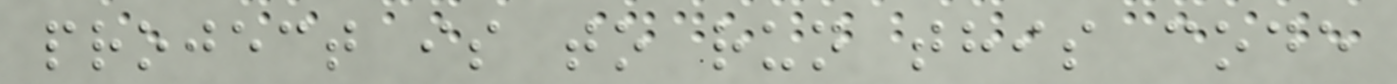project is to run this code
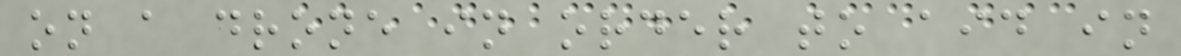on a drone in order to aid in
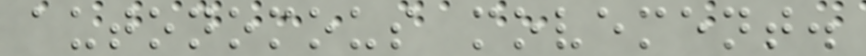autonomous movement.
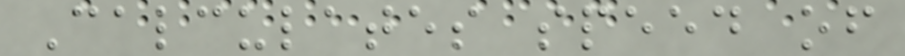Calculates speed of
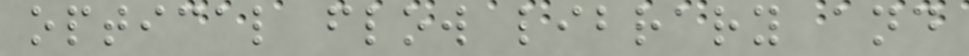optical flow library and
